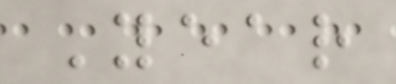Year
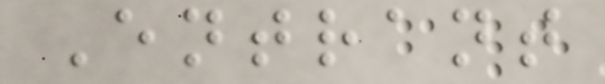Entrant
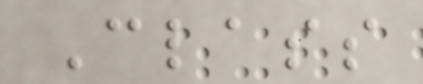Class
